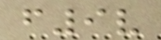f9v
